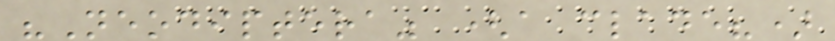"Neodiptera" (a clade?)
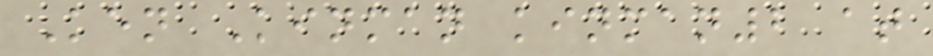Ken Kinman kinman2 at
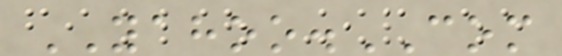YAHOO.COM
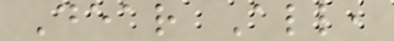Dear All,
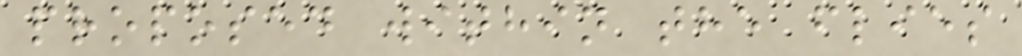proposed within the flies
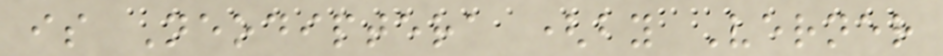is Neodiptera (by Verner
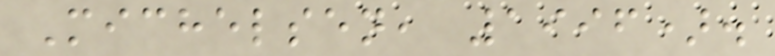Michelsen, 1996).
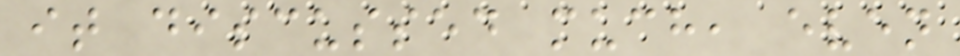it discussed much, even
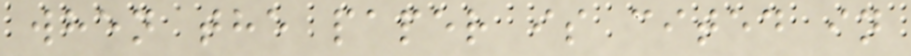when the paper is cited in
